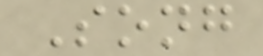Song
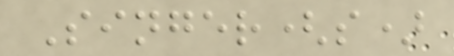Singer(s)
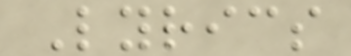Lyrics
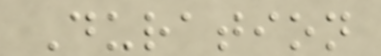Duration
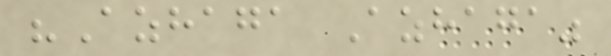"Azhaga Azhaga"
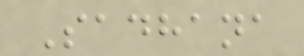Sadhana
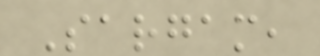Sargam,
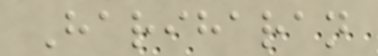Hariharan
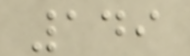149
